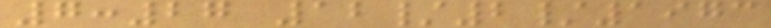7:27 12/2/1973
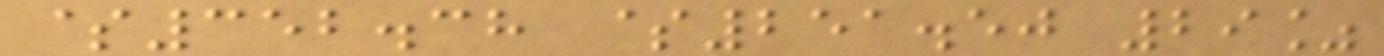$352.38 $251.50 29%
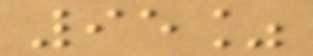95%
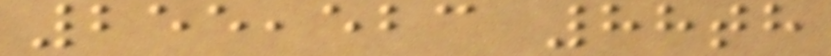255,523 88th
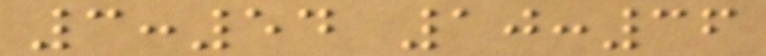3:54 10:36
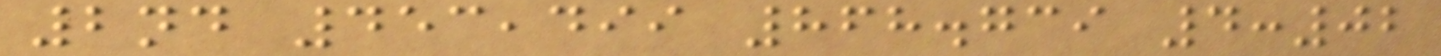2nd 453,499 868.739 4:02
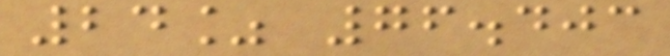24% 76.403
